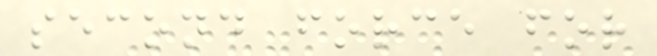second force for
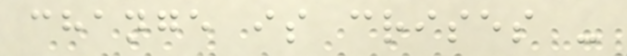change is crises -
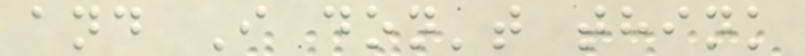and I don't think
